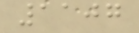1107
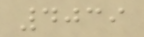4039
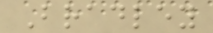Bradley
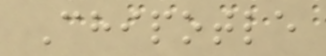Chipotle
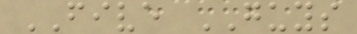FIVE GUYS
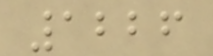1226
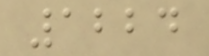1224
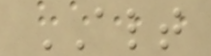ALT
